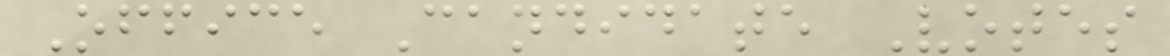Office Candidate Votes
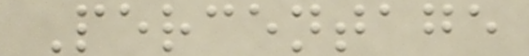Percentage
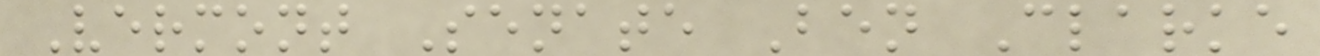Vermont Senate Ben Clarke
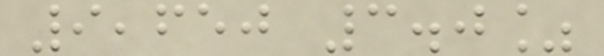9,650 3.0%
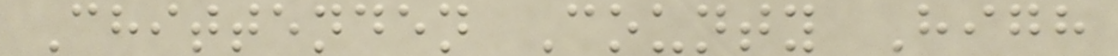Chittenden County High
